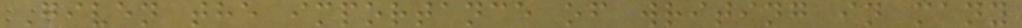Given the importance of writing in many
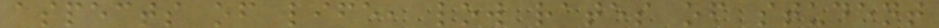aspects of life, low rates of student
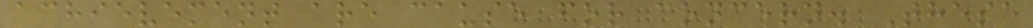achievement are cause for concern. These
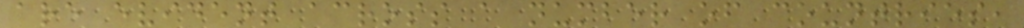are evident across a number of countries,
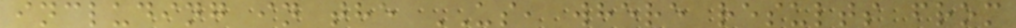including in the US, where results from
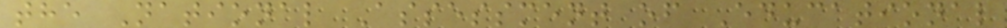the National Assessment of Educational
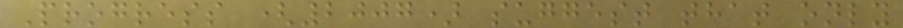Progress (2007) suggest that only
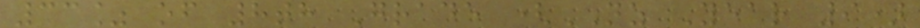33% of 8th Grade (NZ Year 9)
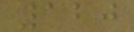120
